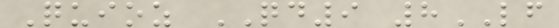Quioz QD9 8LF
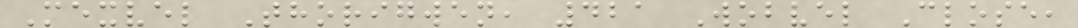Mexvel Thorigwen, 421 Wobvel Close,
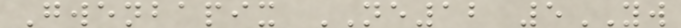Gwenbapix NE12 5YW
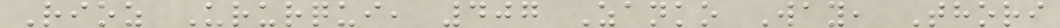Rioz Ururqui, 407 Zanko Way, Thori
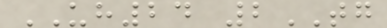UH24 2TG
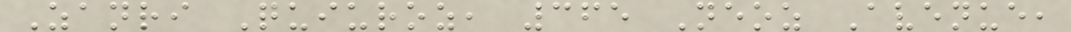Zanri Quiuroz, 365 Neoz Avenue,
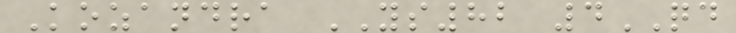Kozandra YS82 4QD
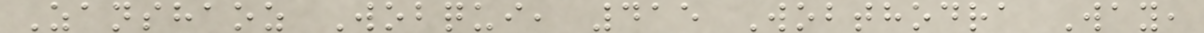Zanshaoz Wobqui, 415 Wobthodra Way,
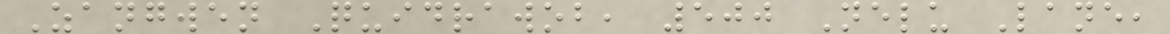Zangwen Quidrawob, 500 Nelu Lane,
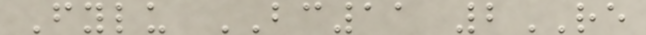Fylu BC11 2RE
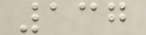137
